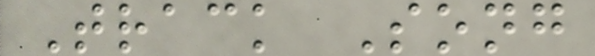Track Song
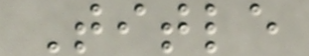Title
